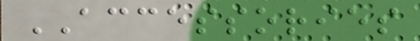ACCESSORIES
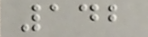142
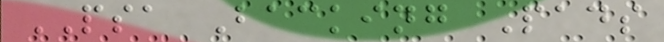PSA Backing Pads
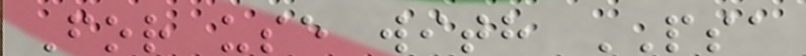For use with PSA
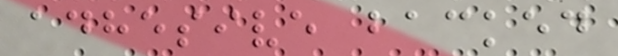adhesive backed
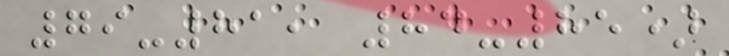79-81, 84-85)
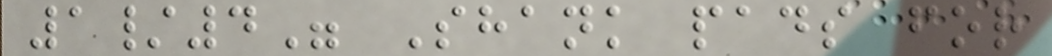1/4" Shank pads for
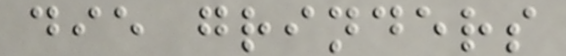die grinders
